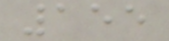155
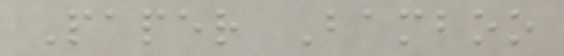Paper Bamboo
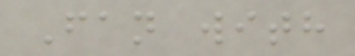Fan with
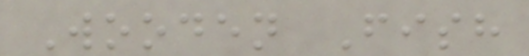Wooden Fish
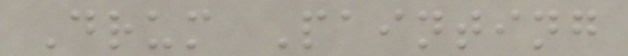Drum Painting
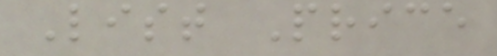List Price
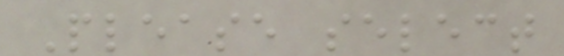Please select
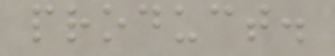product.
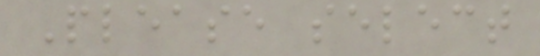Please select
